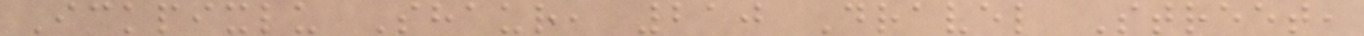Ickpixlu Shaur, 210 Dravel Street,
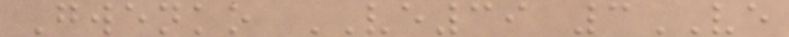Gwenko VE39 3VE
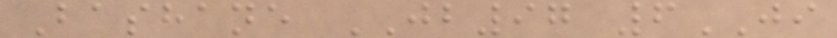Bashane JB97 6JI
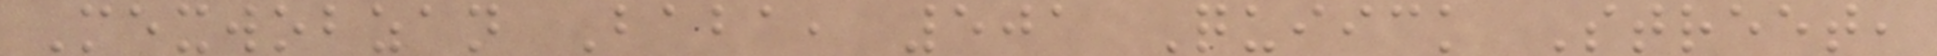Mexwobzan Baba, 501 Quiick Street,
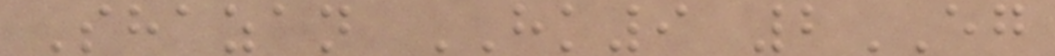Shazan HK9 2EG
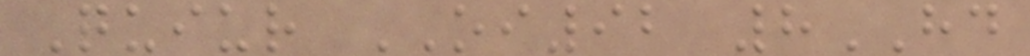Quiur OI92 8HD
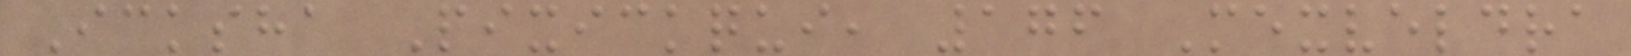Icksha Pixickqui, 176 Mexveldra
